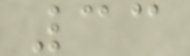33
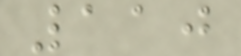110
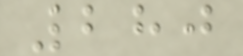280
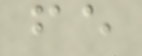fe
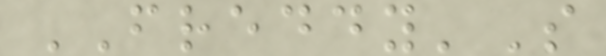FREDDY'S
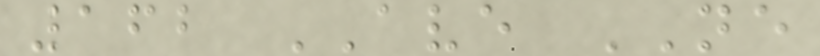162 AVE NE
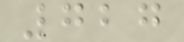727
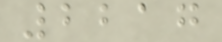2217
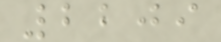2209
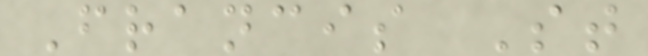Francis St
